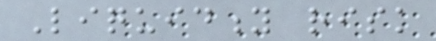Liquidity risk
